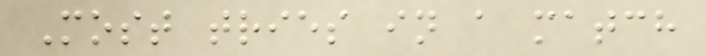Most tries in a match
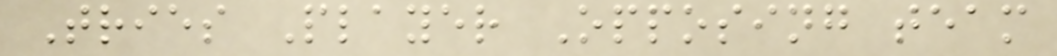Tries Player Opposing team
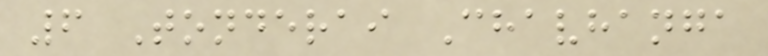6 Tonderai Chavhanga
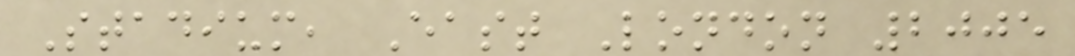Stadium, East London 2005
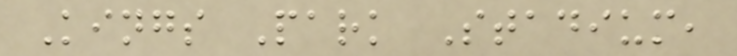Kings Park Stadium,
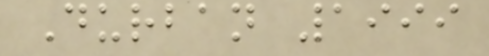Durban 1999
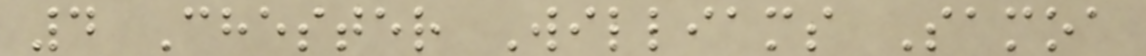4 Chester Williams Samoa
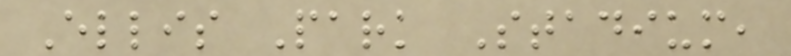Ellis Park Stadium,
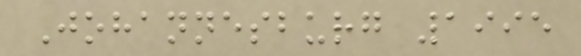Johannesburg 1995
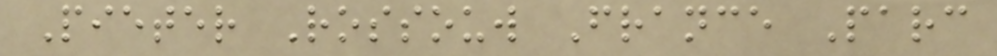Pieter Rossouw France Parc
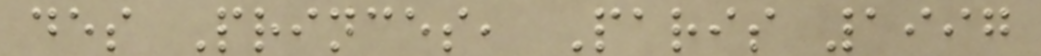des Princes, Paris 1997
